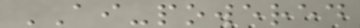AI-powered
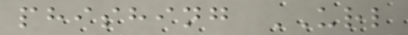phishing URL
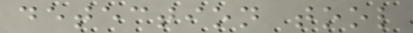detection tool
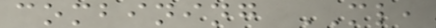combining ML,
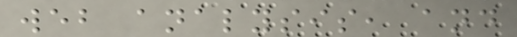web analysis, and
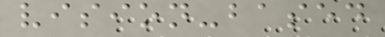vision-based
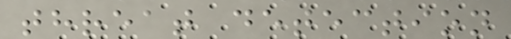threat detection
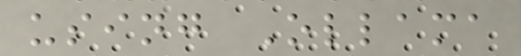using Ollama
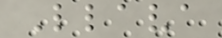Llava
